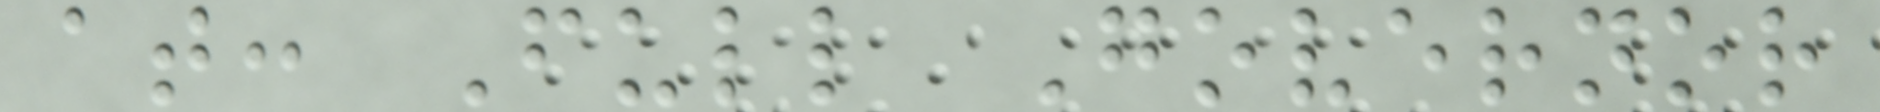at: Full Governor
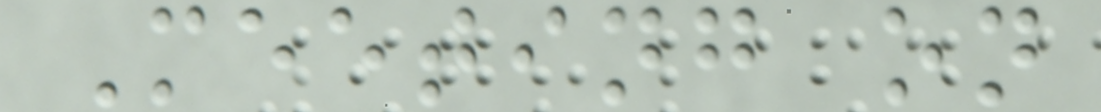Meeting on
